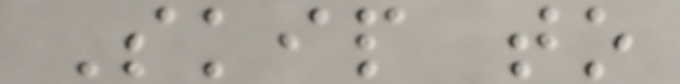Skip to
